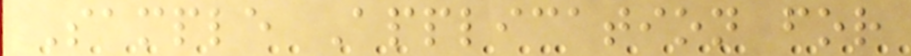Sample Application for
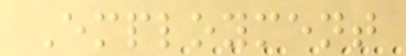Employment
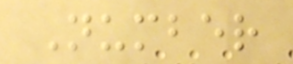Number
